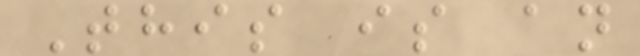This is an
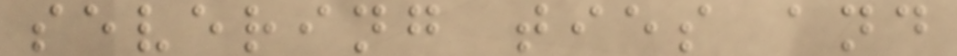severing ties and
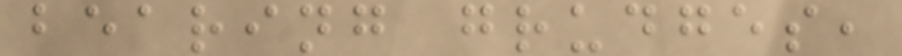bearing grudges,
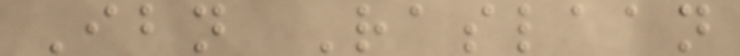Ibn Raslaan
